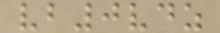vb0vdz
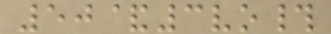50&3vo#
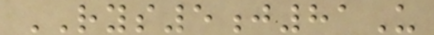RYS5j81U
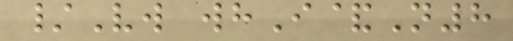/Vw whI&N8
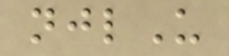njlU
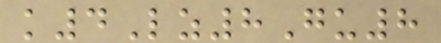k4Lz8Gu8
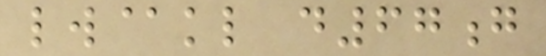lw@kl d67g
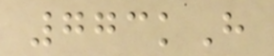773kH
